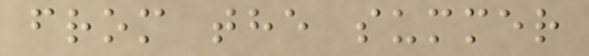from the summer
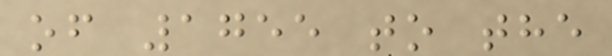of 1755 to the
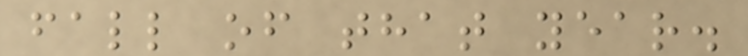fall of that year.
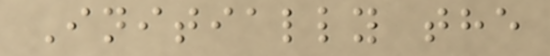Initially the
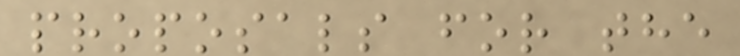proposals for the
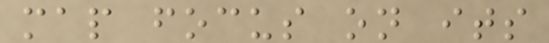map focus on its
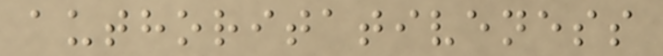authoritativeness
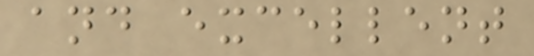and excellent
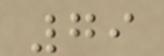79
